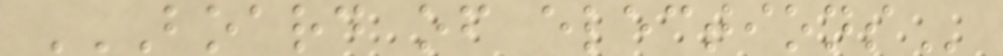BOARD OF ELECTIONS
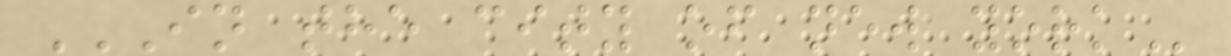IN THE CITY OF NEW YORK
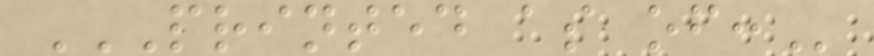PRINTED AS OF:
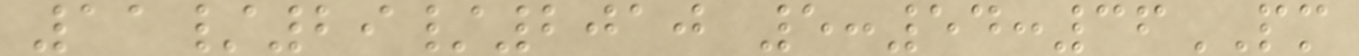11/29/2010 5:54:36PM
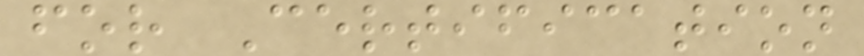for Certification
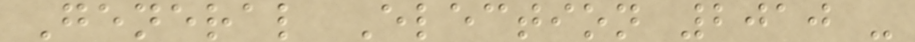General Election 2010 -
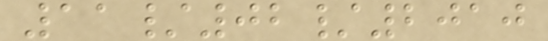11/02/2010
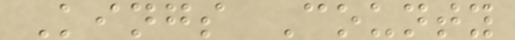Kings County
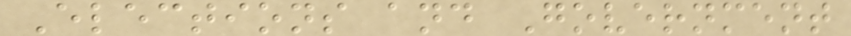Elections and Government
